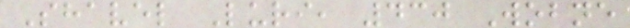Shavel Luri, 430 Wobne
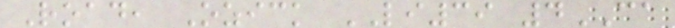Road, Ozick LI39 4CA
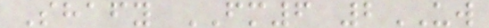Shafy FM6 2UW
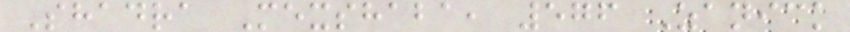Shadra Mexshaba, 576 Zanick
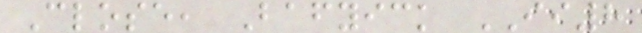Close, Bafyick II8
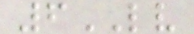6LV
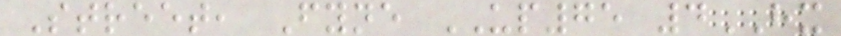Street, Fyne UP75 4HX
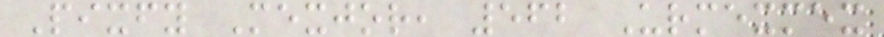Pixfy Mexjor, 562 Urmexmex
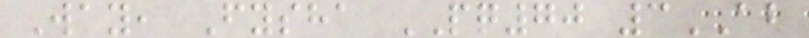Way, Fysha PQ70 3AB
